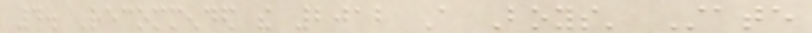4. Recommended the 2012 A Boys' State
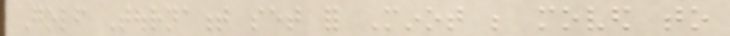Golf Tournament set for Minot be moved to
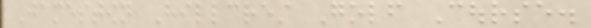Jamestown Hillcrest Golf Course.
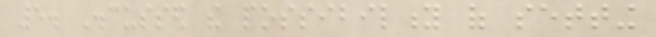5. Discussed the possibility of setting
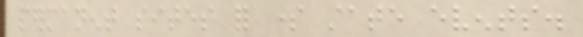permanent sites for some state events.
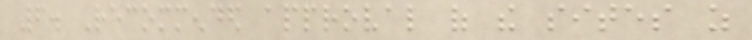6. Recommended approval of the sites as
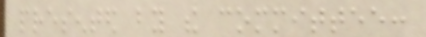presented by the committee:
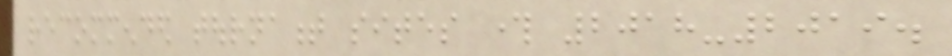recommended tournament sites through 2018-2019.
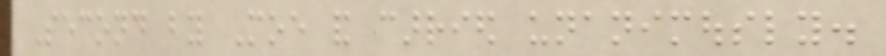Second by Moe and carried unanimously.
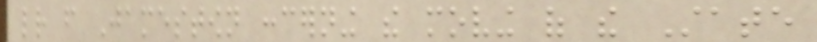letter from Jamestown concerning the moving of the State
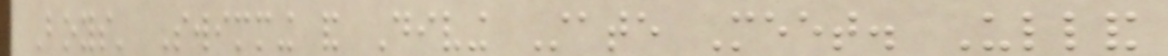Boys' Swimming and Diving State Meet. Ulland
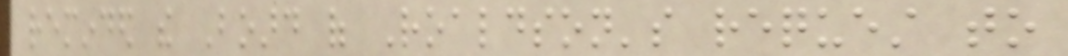reminded the Board of Roaldson's request to
